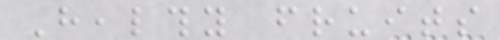Healthy fruits
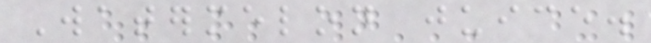Watermelon juice.
